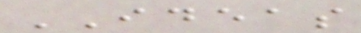IDEAS
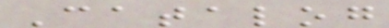Catalog
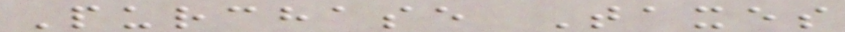Purchase Taxes
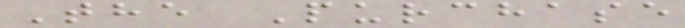The Purchase
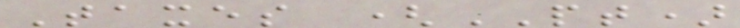Taxes (PT)
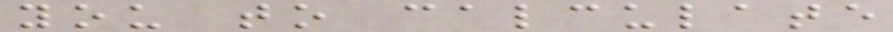you to calculate
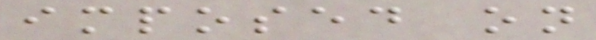imposed on
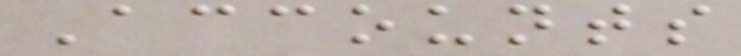Accounts
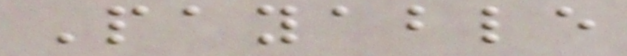Payable
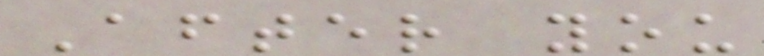After you
